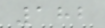182
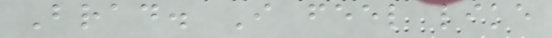Brad. I feel like
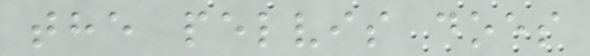the pelvis does
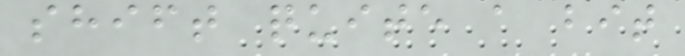shift quite a bit
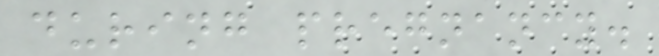during pregnancy.
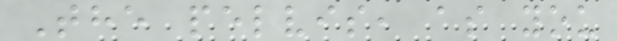The pelvis, as you
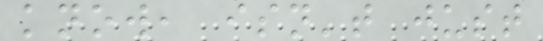know, isn't just
